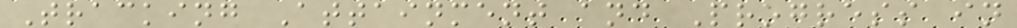Tracking Attainment and Progress in
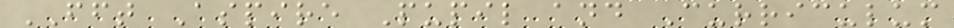FFT Aspire Pupil and Curriculum
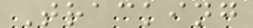Tracking
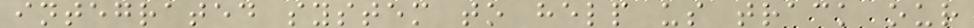integrated system to help us track our
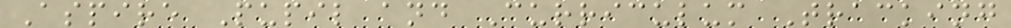Aspire Pupil and Curriculum Tracking
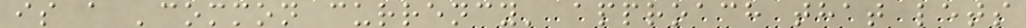is a 'common currency' approach that lets
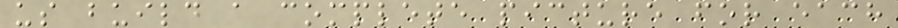us build a complete picture for each
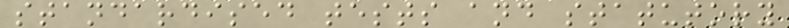standardised tests and statutory
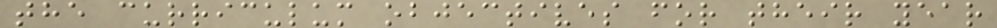the curriculum objectives for their year
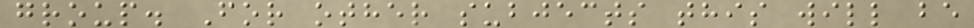group. For other subjects this will be
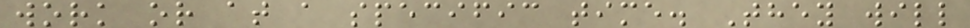work or at a specific time. They will
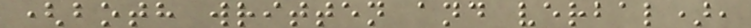(both written and verbal),
